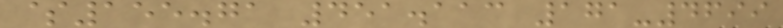$155.71 451.113 171-4699
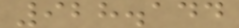928.144
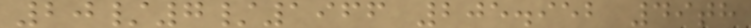20/7/1966 205.952 49th
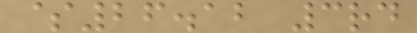$26.12 3rd
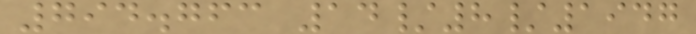794.763 14/8/1947
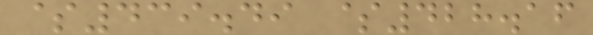$439.49 $428.16
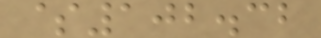$102.32
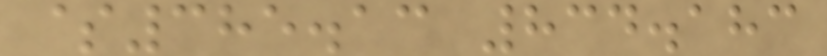$385.13 834.183
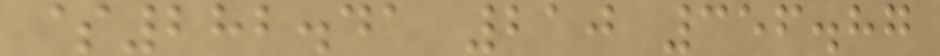$282.41 210 356.87
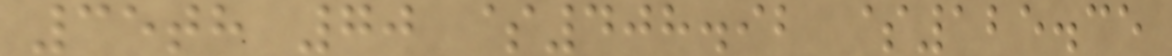35th 70 $408.92 $125.35
